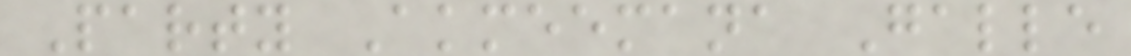Party Akmeemana Galle
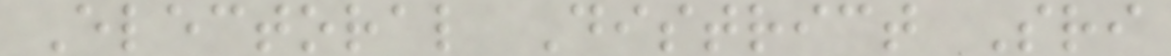Electoral District Sri
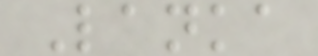Lanka
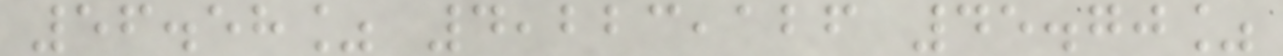56.58% 4,223,126 45.70%
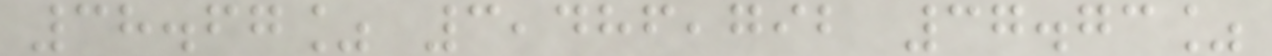38.67% 3,486,792 37.73%
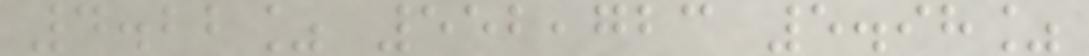4.22% 552,723 5.98%
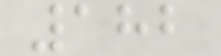182
